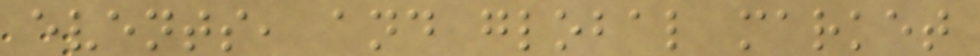events, and global market
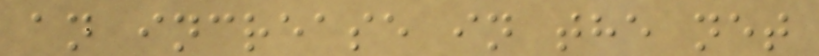an increase in the net
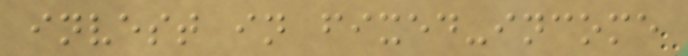invest in fixed-income
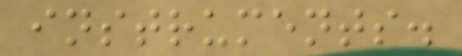instruments.
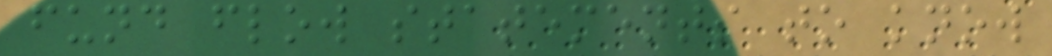fund flow statements to know
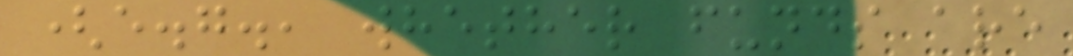(e.g., whether funds are
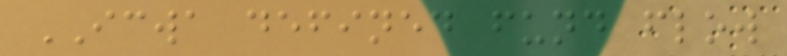ICWA defined fund flow
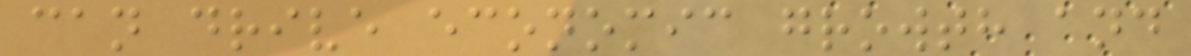can drive economic growth and
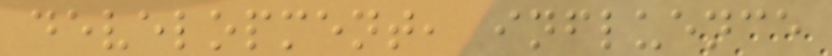development, influence
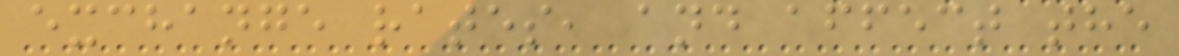exchange rates, and affect the
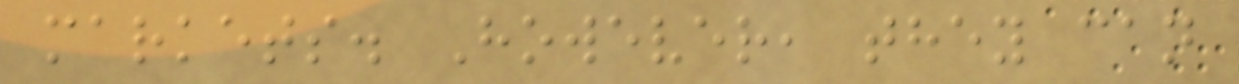markets. However, they can
